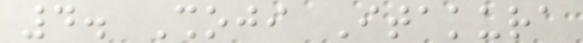4. Shoji Itakura
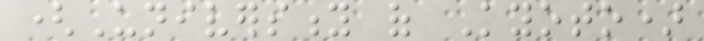(University of Kyoto)
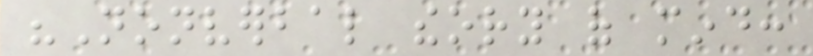"Nonverbal theory of mind:
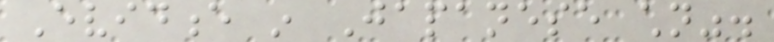Evidence in Japanese children".
